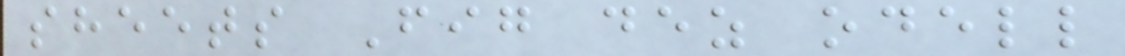sheets Fig dez odell
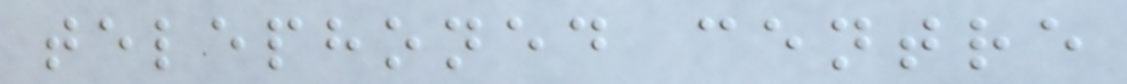telephoned centre
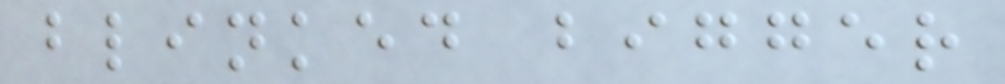blinked bigger
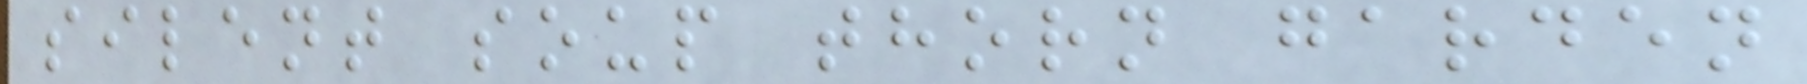silent soup thorn garden
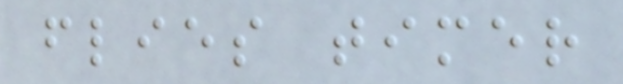flies timer
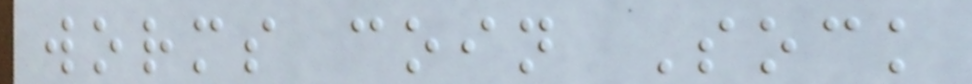worms coin Sock
